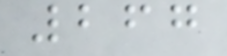267
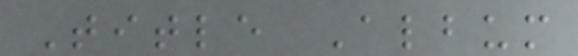Title Album
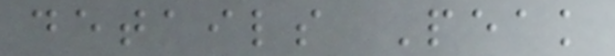details Peak
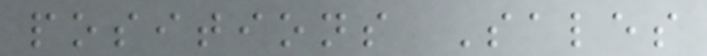positions Sales
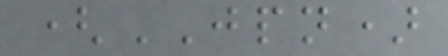(JPN)
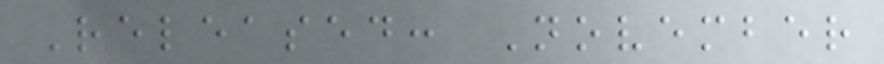Released: November
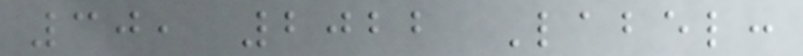30, 2022 Label:
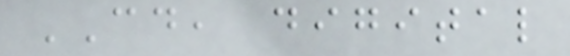CD, digital
